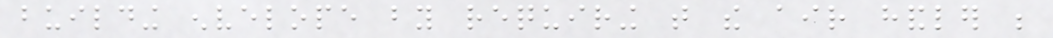building envelope by requiring that the air handler be
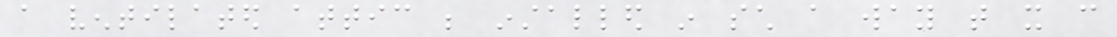a ventilated attic be installed in such a way that it can
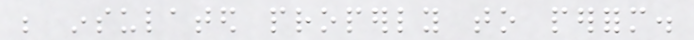be insulated properly to perform.
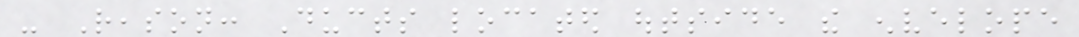- Reason: Ducts located outside the envelope
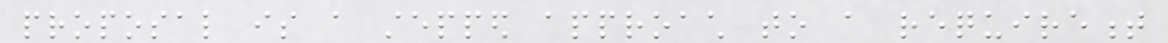proposal is a stepped approach to a requirement
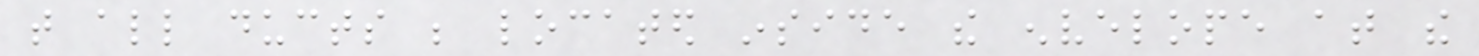that all ducts be located inside the envelope at the
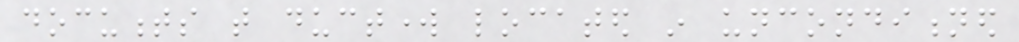documents that ductwork located in unconditioned
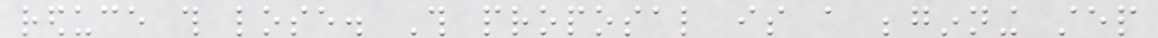reduce this lose. This proposal is a beginning step
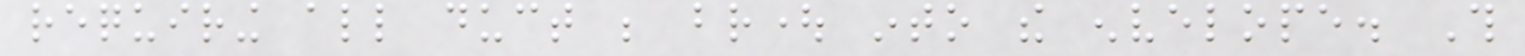requiring all duct be brought into the envelope. This
